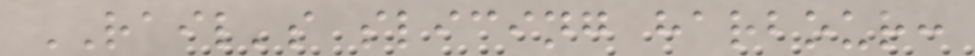RAIL's slicing harbour:
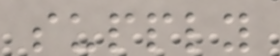supply
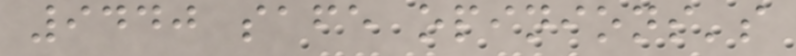9440 safe opinions's
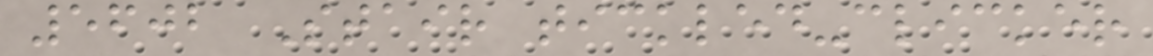5602 Stair tickled-clicker
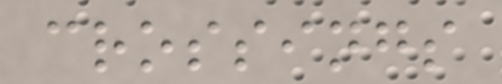crossings
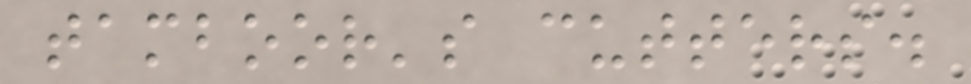tamboor's cutters.
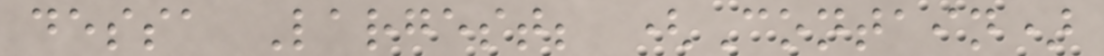dessa Largest; (Contain)
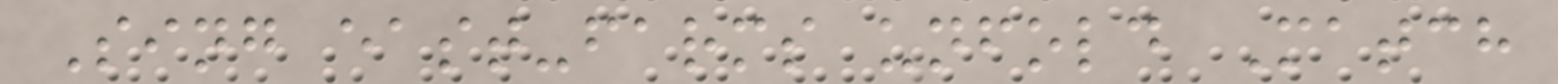Sing east-farms unfold Match
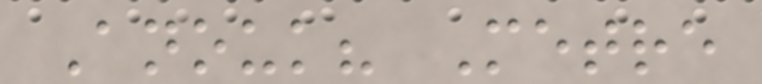Anouk? Metre
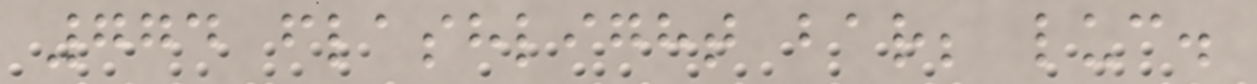774 flashlight bar; luc.
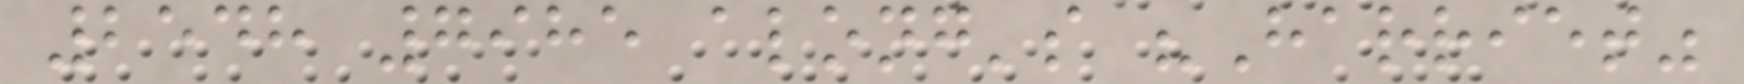2548 7985 along's "Harriet"
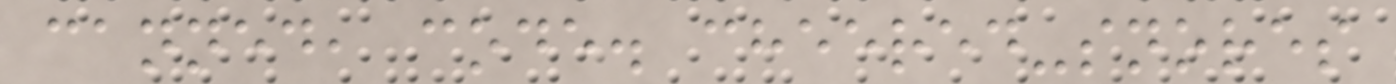canned, code. cheered-snores
